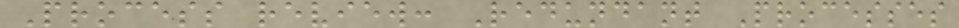Process review: Redundant Processes
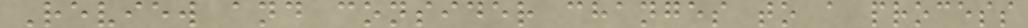Review and consider changes to a process
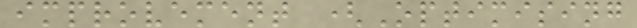improvement (Optimising
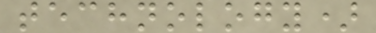technology)
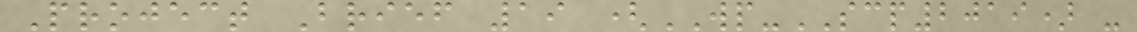Project Brief 19 (WP-SCP2019) -
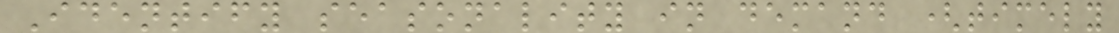Identify seasonality in demand (timely
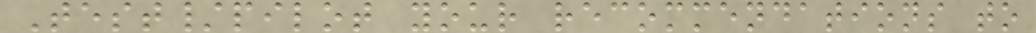Test/pilot your recommendations to
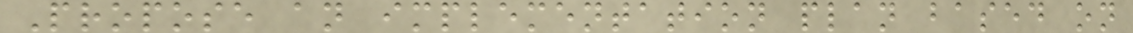Propose an implementation plan based on
